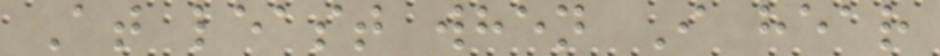At least when I hear
